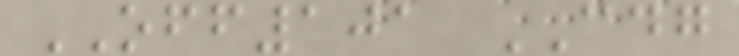OFF101 CDG
